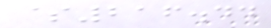$216.44
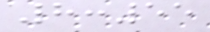8:55
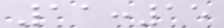11:15
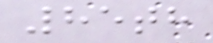85th
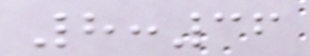8:36
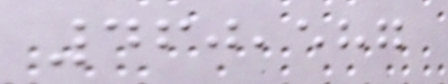460,587
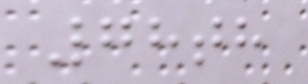78th
